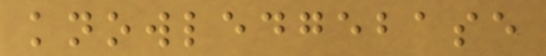knowledgebase
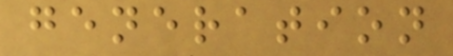generation
